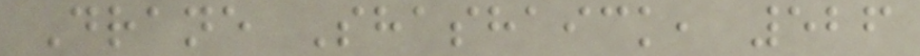Drane Shashaick, 526
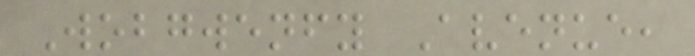Wobgwenfy Avenue,
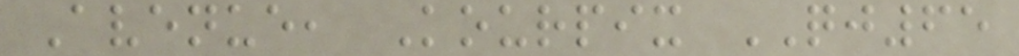Avenue, Kourpix QJ65
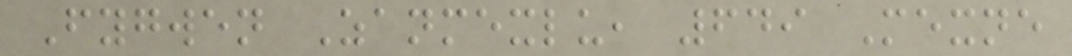Fygwen Zanmexlu, 649 Mexne
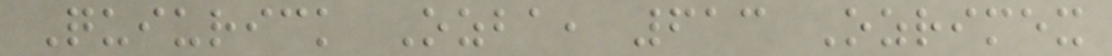Quiurick Ozba, 613 Ozrimex
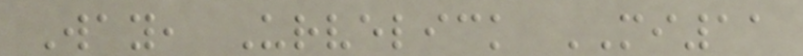Way, Urvelick MI11
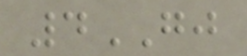4GJ
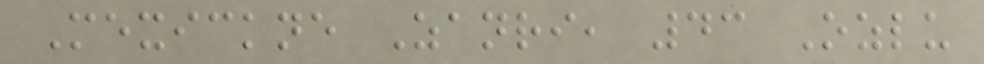Mexickne Zanri, 43 Ozlu
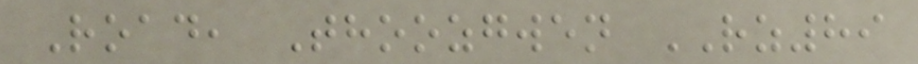Road, Thoozgwen RZ89
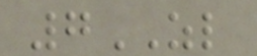7ZL
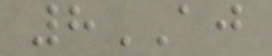8AJ
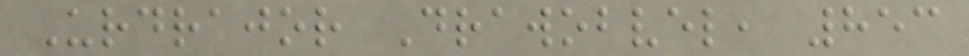Urdrajor Drawobvel, 853
